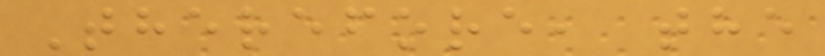Therefore, the
